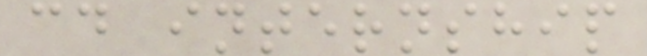cd internship
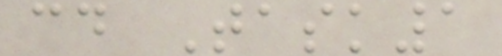cd Task1
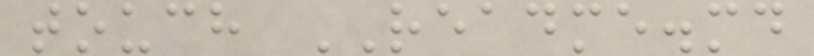touch README.md
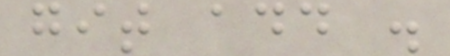git add .
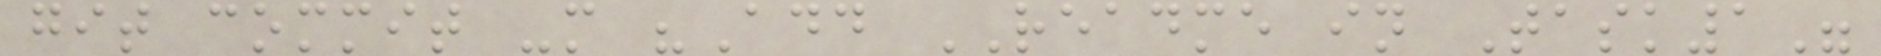git commit -m "Add README in Task1"
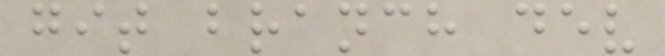git branch dev
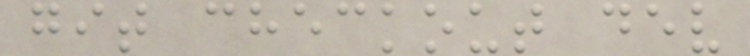git checkout dev
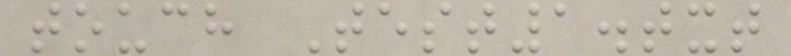touch Test1.txt
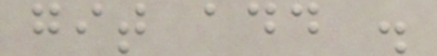git add .
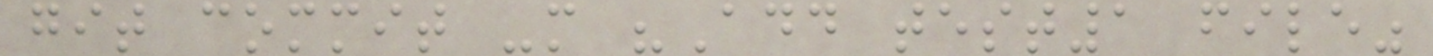git commit -m "Add test1 file"
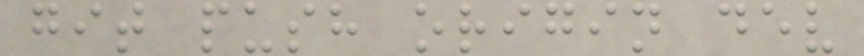git push origin dev
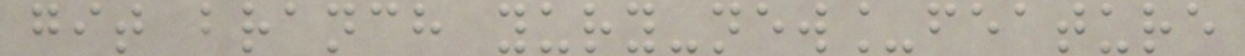git branch yury-new_feature
